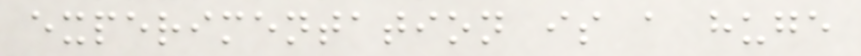experimentation is a huge
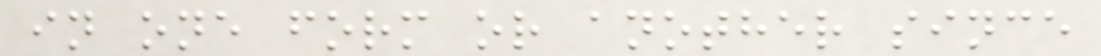in one form or another since
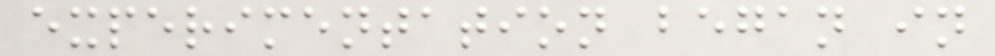experimentation began in
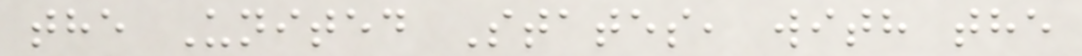the United States, with the
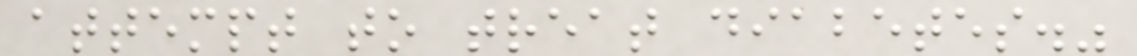attempt to treat diabetes."
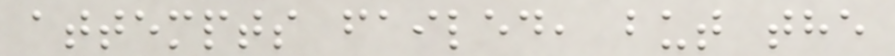attempts failed, but the
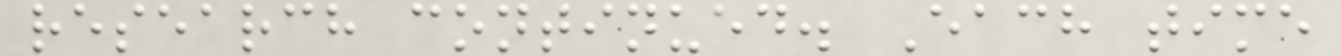research continued. Each time
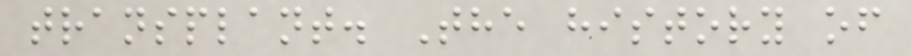transplant. The history of
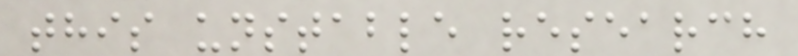this unstable research
